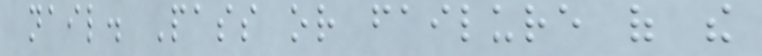nail. Pass or failure of the
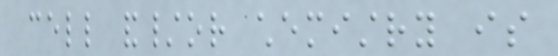cell and/or chemistry is
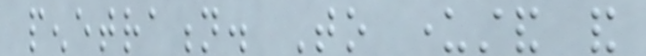penetration. To understand and
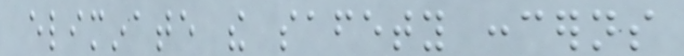eliminate the safety concerns
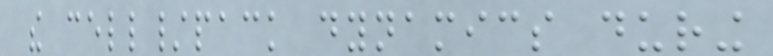the cell/pack dynamics during
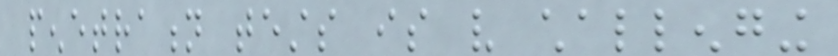penetration tests is very challenging
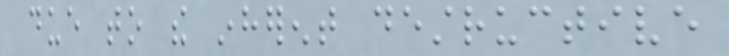due to the inherent destructive
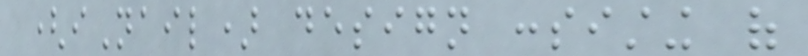(iNail) design consisting of
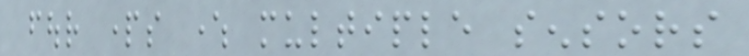four parts where multiple sensors
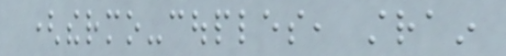(thermo-couples, strain
